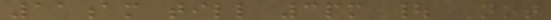11am till 3pm | Not
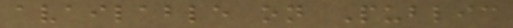available on Public
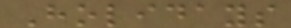Holidays
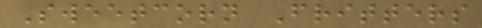Sweetcorn Fritters
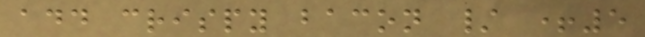add crispy bacon / +5
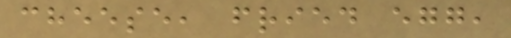cheese, fried egg,
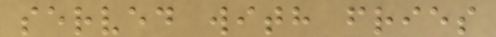served with fries
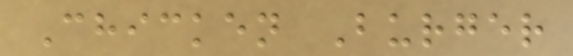Chicken Burger
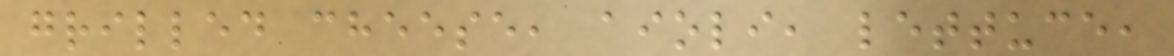grilled cheese, aioli, lettuce,
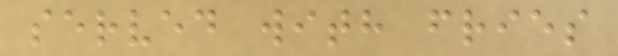served with fries
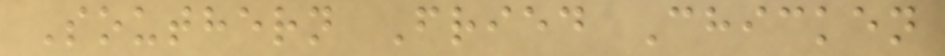Southern Fried Chicken
